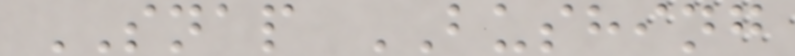SNAP BUSHING
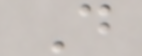D
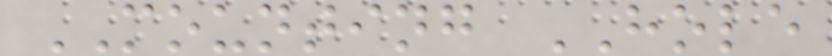MOUNTING HOLE
